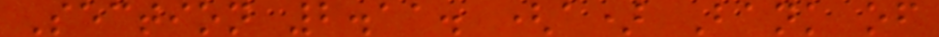Section 2.11. (a) Bank of
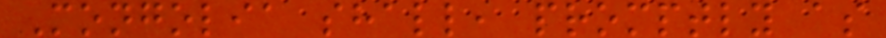Mongolia shall, promptly as
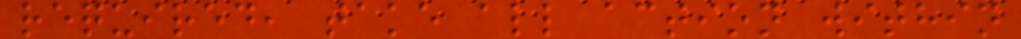required, take all action within
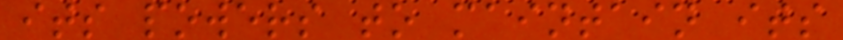its powers to maintain its
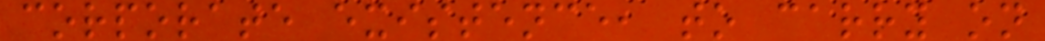corporate existence, to carry on
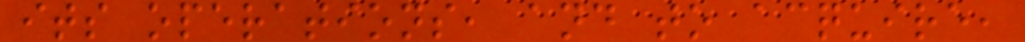its operations, and to acquire,
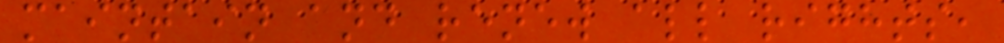maintain and renew all rights,
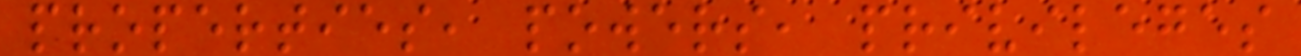properties, powers, privileges
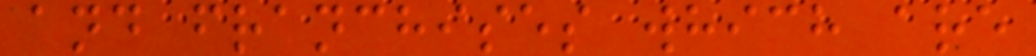and franchises which are
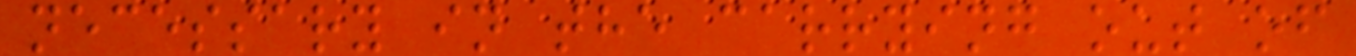necessary in the carrying out of
